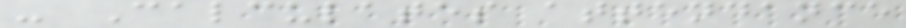- Calculates attendance
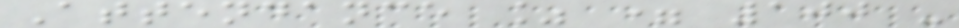Attendance % = 100 -
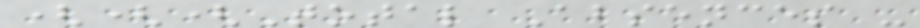(((Total Absences -
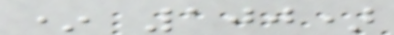* 100)
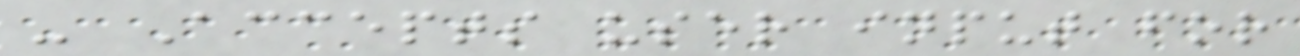- Accepts user input for
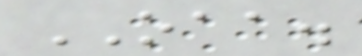OAA.
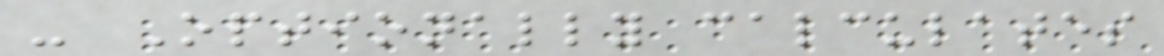- Optionally calculates
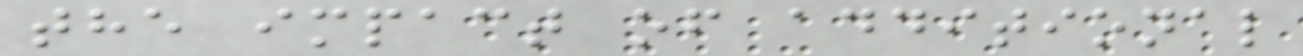the impact of additional
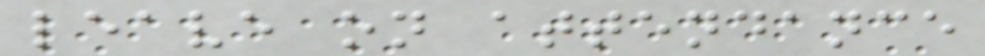leave on attendance
